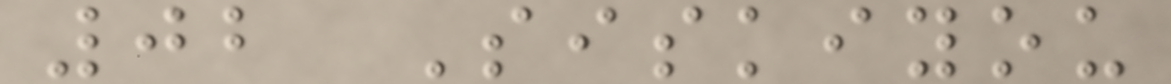02 Siskiyou
